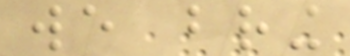we bring
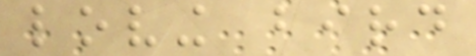loving bird
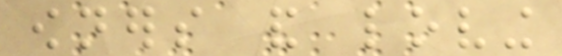owners and loving
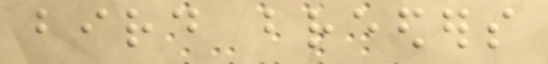bird breeders
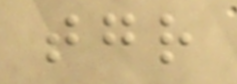together
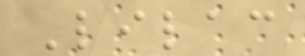Lilac
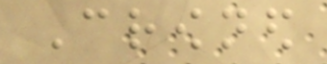Crowned
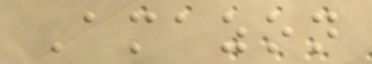Amazon
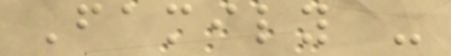Family -
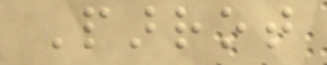Parrot
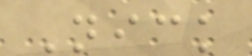Nick
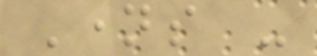Names -
